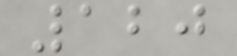120
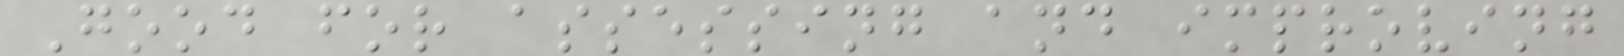Good for assessing and improving
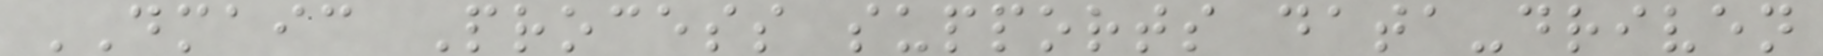DMAIC Process supports data-driven
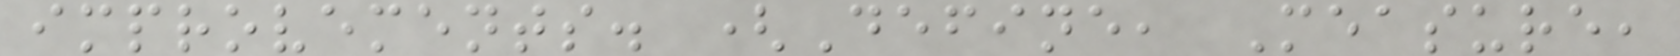improvements. (Define, Measure,
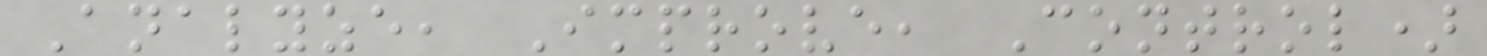Analyze, Improve, Control)
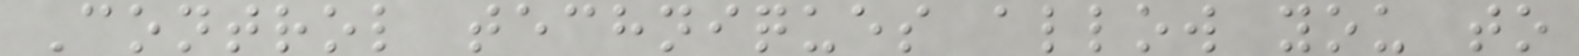Control techniques allow you to
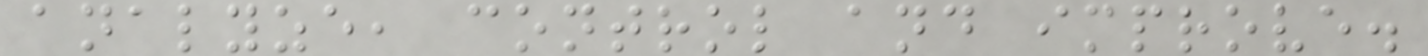analyze, control and improve.
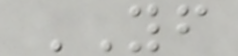YF
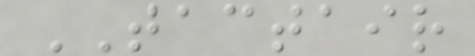TACTAIR
